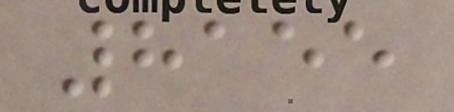8155
